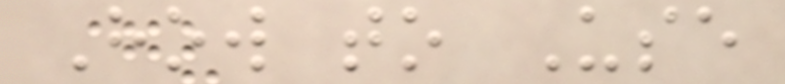How to Use
